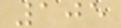105
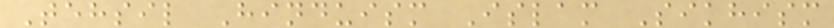Tehsil Hinduism Islam Sikhism
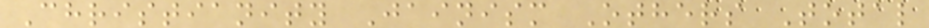Christianity Jainism Others Total
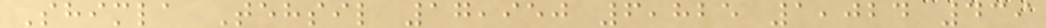Shimla Tehsil 17,950 6,825 1,024 439
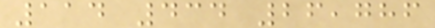114 434 26,786
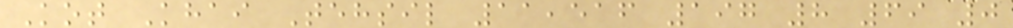Kot Khai Tehsil 11,516 197 8 69 0
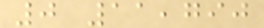0 11,790
